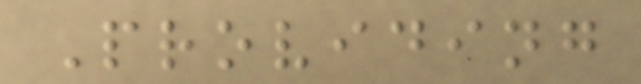Providing
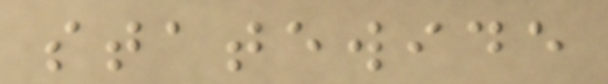statewide
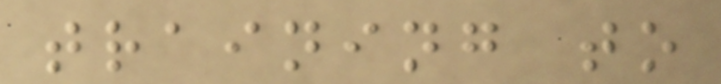training to
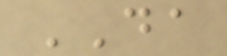DA
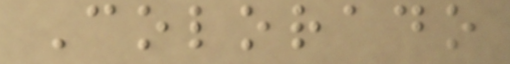Colorado
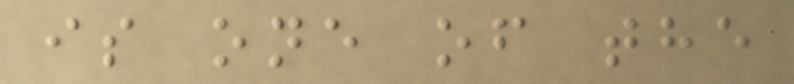is one of the
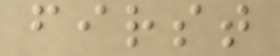first
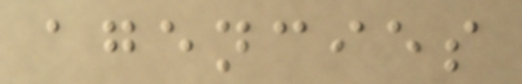agencies
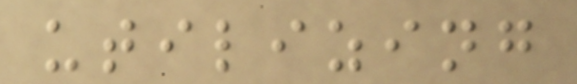utilizing
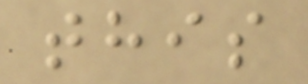this
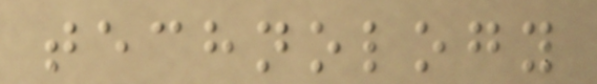technology
